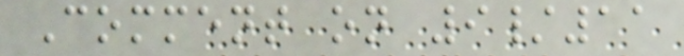Comment on 9/11
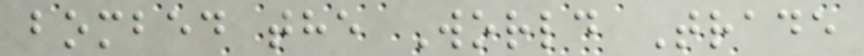bombed the World Trade
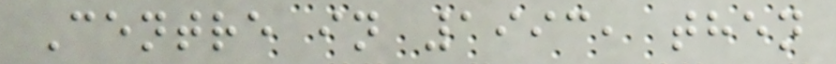Centre in 1993, then
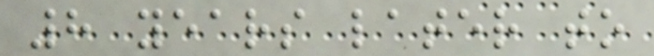8 years later to
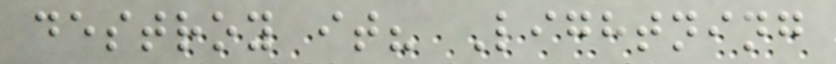destroy it? Lightning
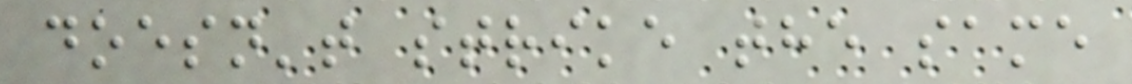doesn't strike the same
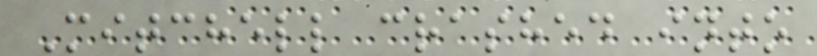Mitchell crashed into
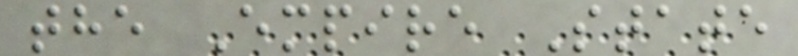the Empire State
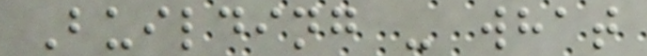Building - what
